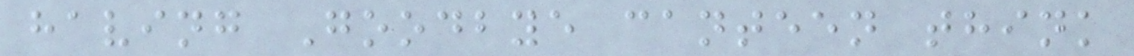having Goodbye canteen think
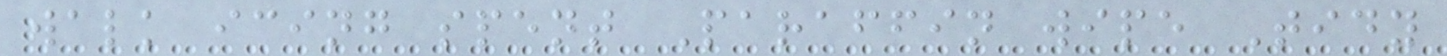walk icing spent Paraffin wipe Tidy
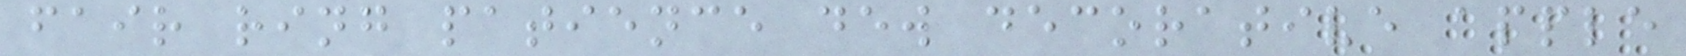fair ring patience dew decorative apple
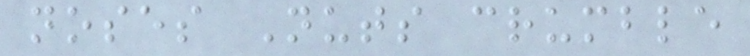noses Nuts crumble
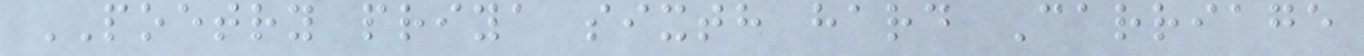POETRY priya sixth hard Carriage
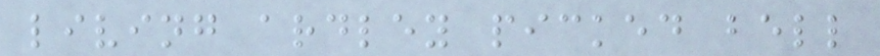living ardley picked bell
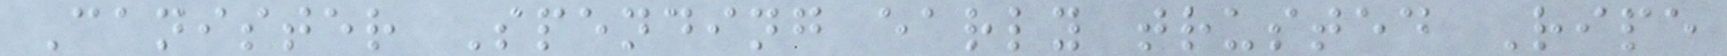Canister Spending early trusted Ripe
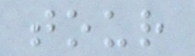tour
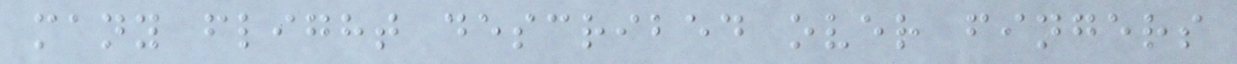many flight described over fingers
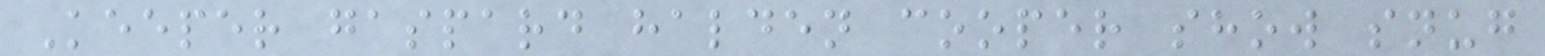Keeper gaspard halden cooper show snug
